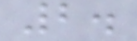2.
